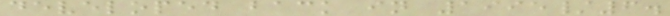developed back in 1995/6.
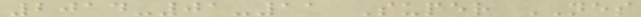2014-01-11 Super NES
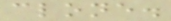clone.
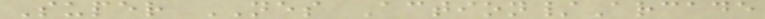Super NES Action/Arcade
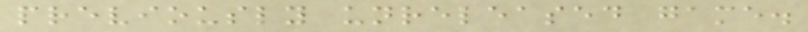previously unreleased game.
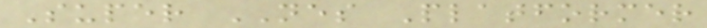Super NES Platformer
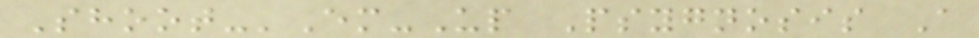Shoot-'Em-Up Psygnosis A
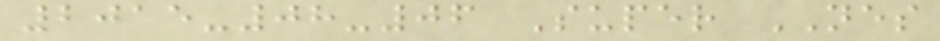2015-08-06 Super NES
